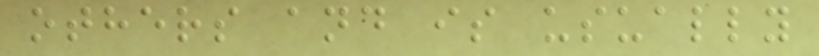others and is usually
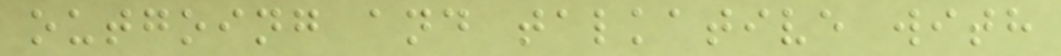outgoing and talkative with
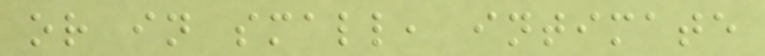or in small, intimate
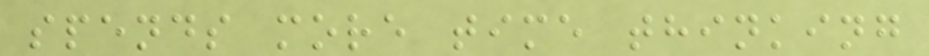spends more time thinking
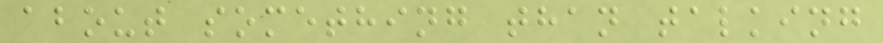about something than talking
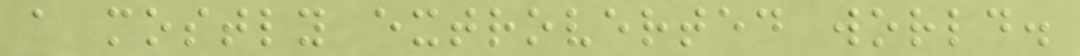a mostly extroverted world.
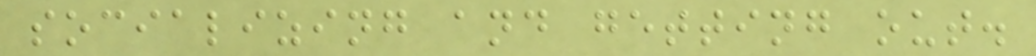socializing and getting out.
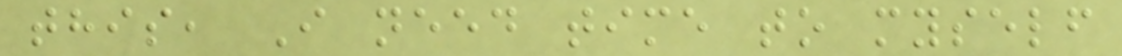this, I need time to myself
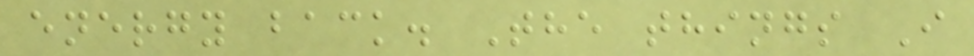energy back. The things I
